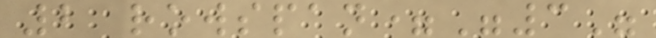2 rowspan="3"
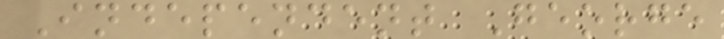Independent George
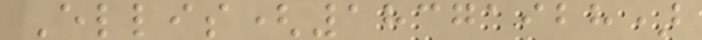Ellis(18371928)
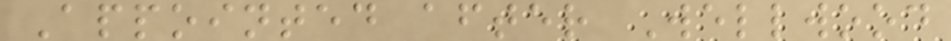Appointed after Wellwood
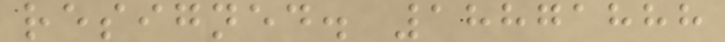resigned. 18871888
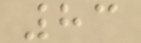83
